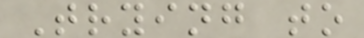Trying to
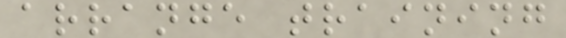arrange training
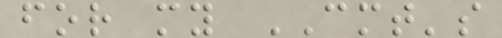for my CMT's
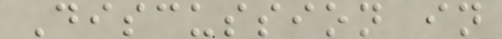Discussion in
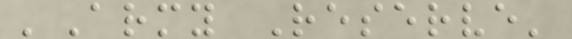'Army Reserve'
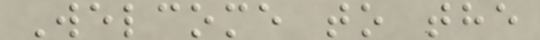Welcome to the
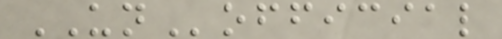UNofficial
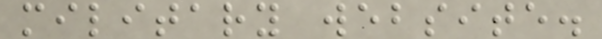military website.
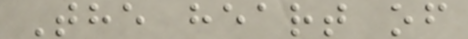The heart of
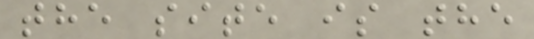the site is the
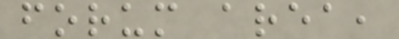forum area,
